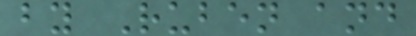by Ruben and
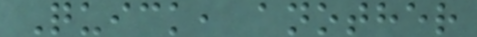Quick, another
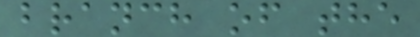branch of the
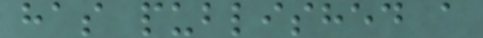has published a
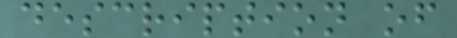description of
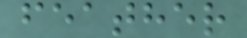feather
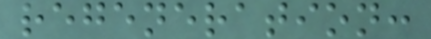regeneration:
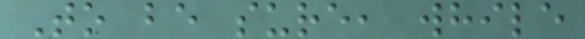To be sure, while
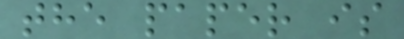the paper is
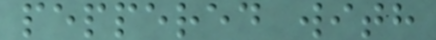peppered with
